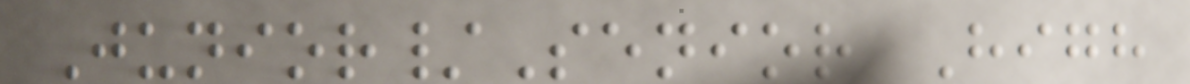Junior/Senior High
